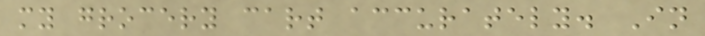my grocery cart accurately. In
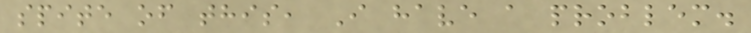spite of this, I have a problem.
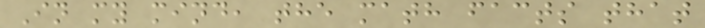In my mind, the math facts that
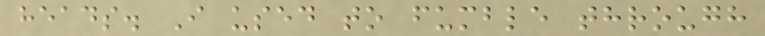heads. I used to fumble through
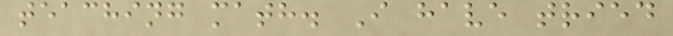teaching math. I have tried
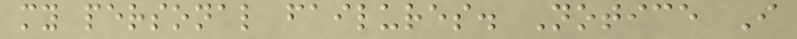my personal failures. Notice I
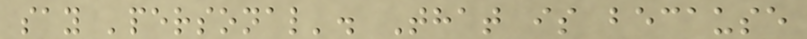say 'personal'. That is because
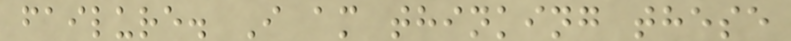failure. I am thinking these
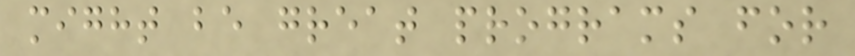might be great programs for
